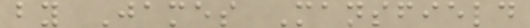by James Mansfield
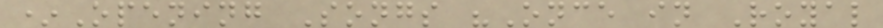*Opening Songs "Once in Royal
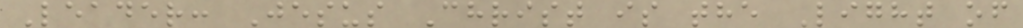Leader: Jesus Christ is the Light of
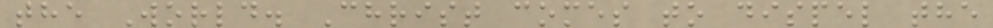the World. Christ comes to dispel the
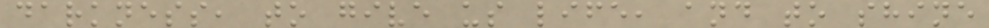darkness, to give us life, and to shine
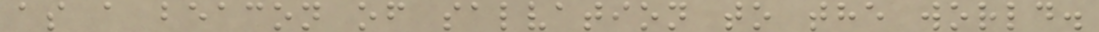as a beacon of salvation to the world.
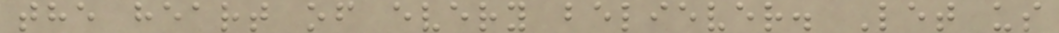the heart of every believer. Let us
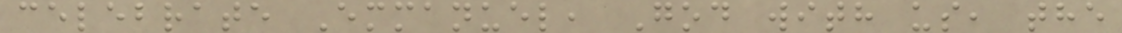celebrate Emmanuel, God with us, the
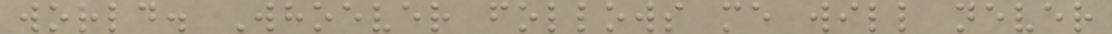world. Whoever follows me will never
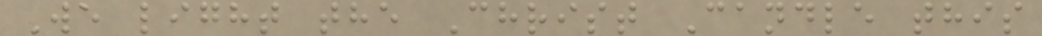We light the Christ Candle this
